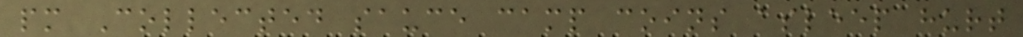pm Collected sauce camp coins asleep hurt
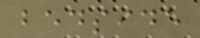bedside
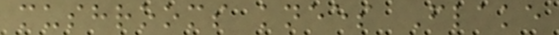mushrooms knees Flake
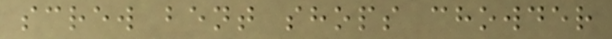screw bent shops chowder
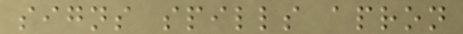signs spills apron
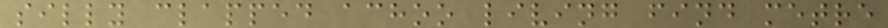silly clapped achoo living find metre
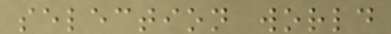selection world
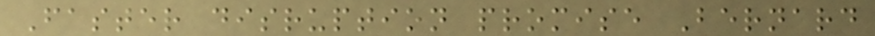Faster disruption promise Bernard
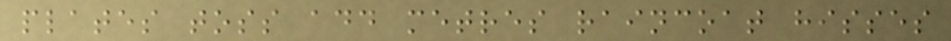plates toss add metres raincoat hisses
